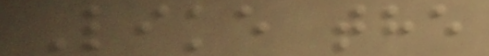Like the
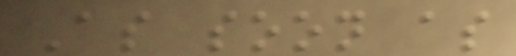As soon as
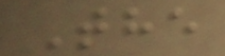The
